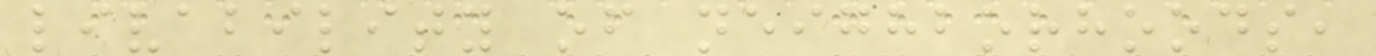livability of neighborhoods,
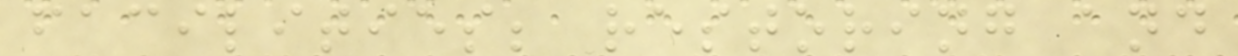facilities; restoring and
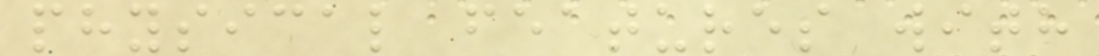physical features with
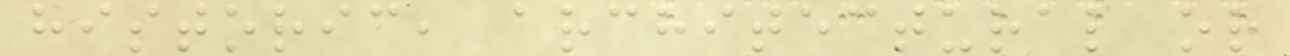historic, architectural or
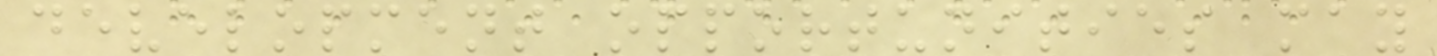development opportunities may
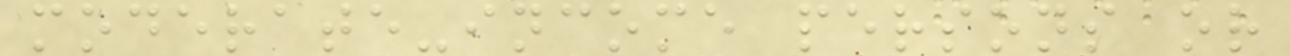moderate-income persons or
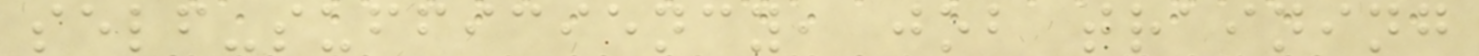self-sufficiency, job training
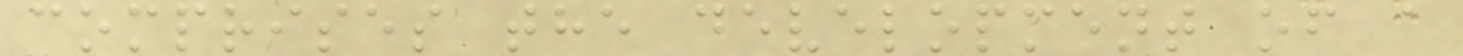comprises the development of a
